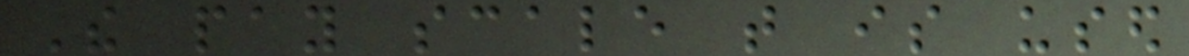The pay scale that is used
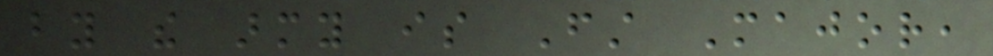by the army is First Major,
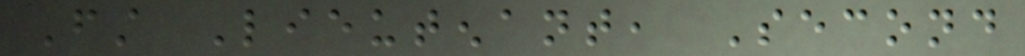First Lieutenant, Second
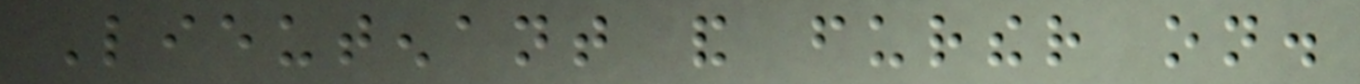Lieutenant and further on.
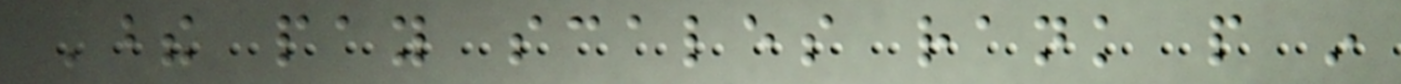These pay scales rank people in
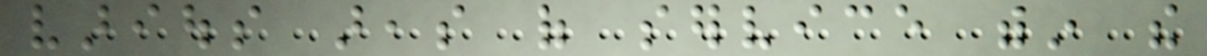various areas of service within the
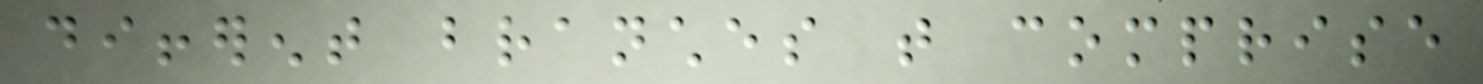different branches that comprise
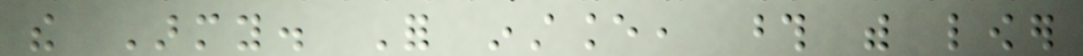the Army. For instance, those with lower
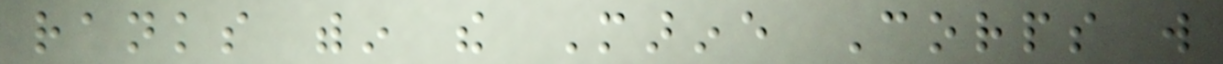ranks within the Marine Corps will
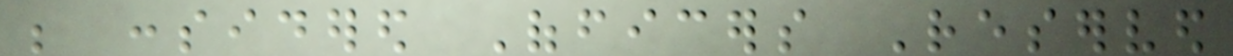be considered Officers Reserved
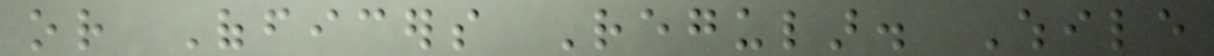or Officers Regular. While
